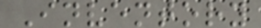Inventory
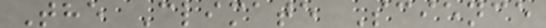The Climate Science
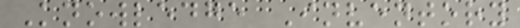Knowledge Inventory
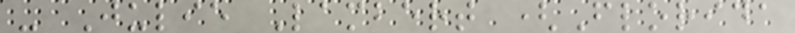- Julie Lambert (Florida
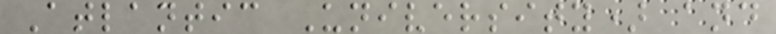Atlantic University) and
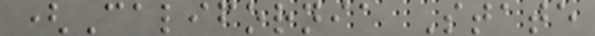(California State
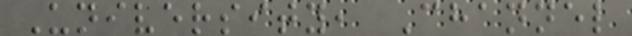University, Channel
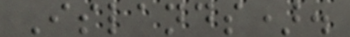Islands).
